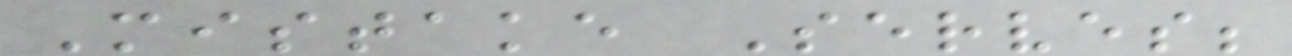Mistake Serves;
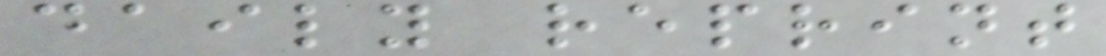daily reprint
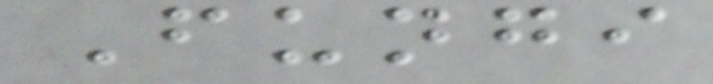Fungi
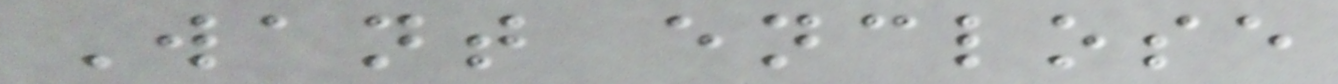Want enclose
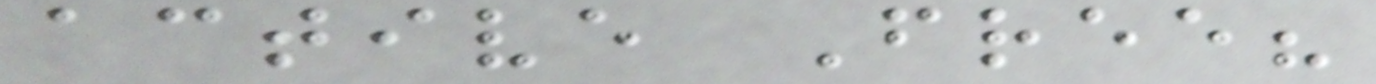active Free?
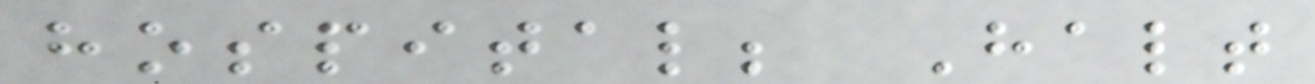hospital; Halt
